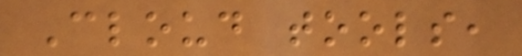Cloud tools,
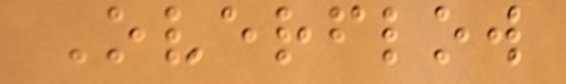Overflow
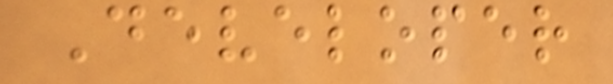Developer
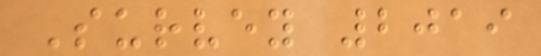Survey 2019
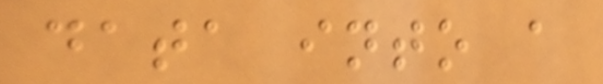data into a
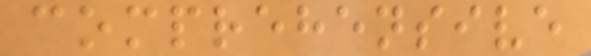comprehensive
